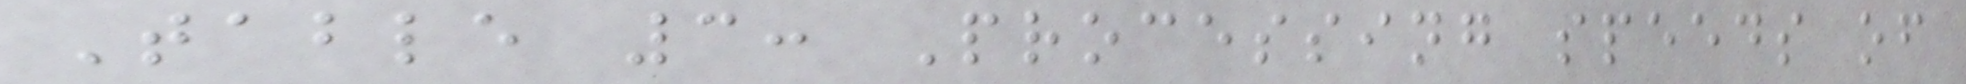Table 3: Processing speeds of
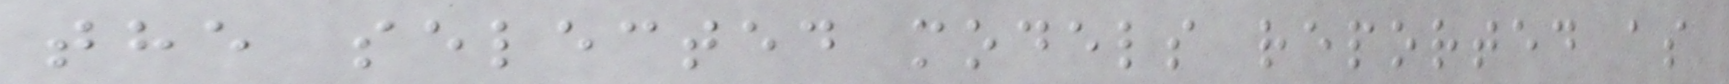the selected models reported as
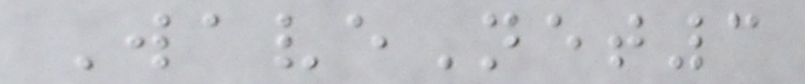WaveNet3
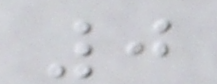0
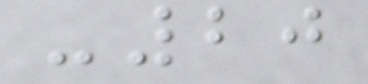-20
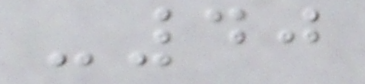-40
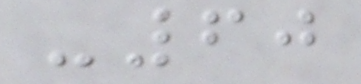-60
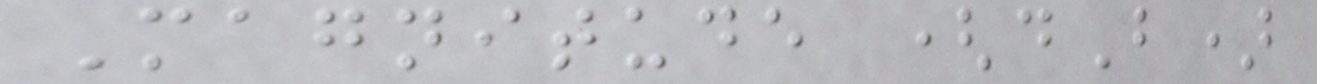Magnitude (dB)
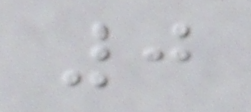0
